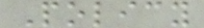Policy
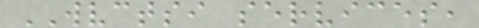WVCTSI services,
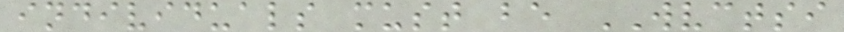individuals must be WVCTSI
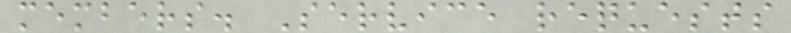members. Service requests
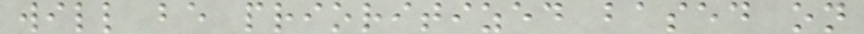will be prioritized based on
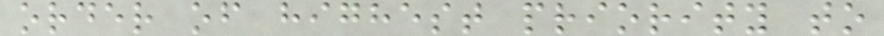order of highest priority to
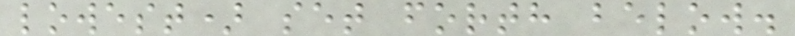lowest) set forth below.
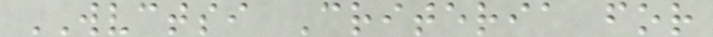WVCTSI Criteria for
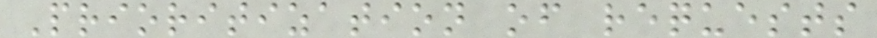Prioritization of requests
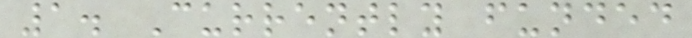1. Currently funded
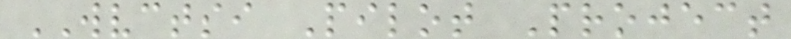WVCTSI Pilot Project
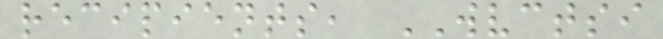recipients, WVCTSI
